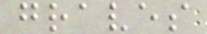graves
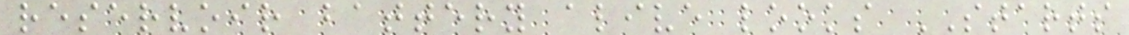reservoir battery alive looks STARTS
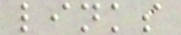links
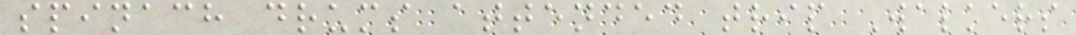spinach drums attended trip Walkers
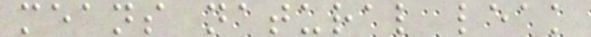means natural leak
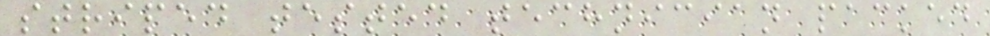striped tested technician packed
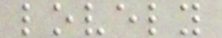lovely
